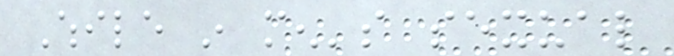While in men's sexual
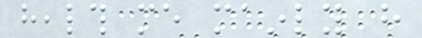health me mainly have
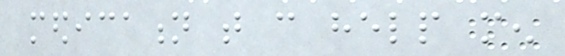medication that can help men
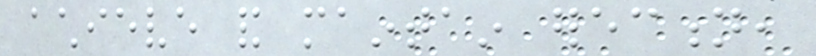achieve and maintain erection,
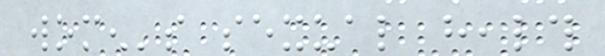women's sexual health
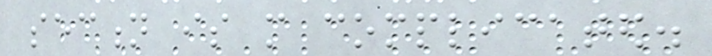section is more complicated.
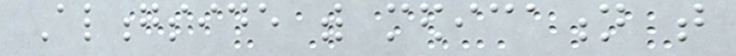Alongside with medication that
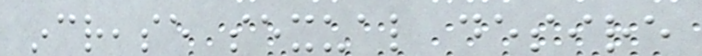increase sexual desire
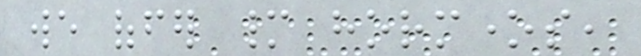we offer many hormones,
